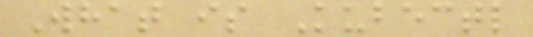What is Kubectl
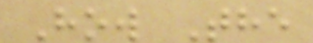How The
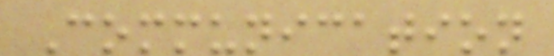Communication
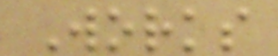Works
